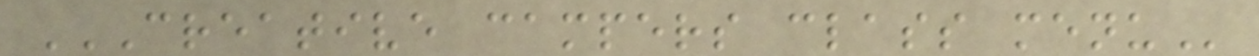CREATIVE CAMPERS CLASS MENU
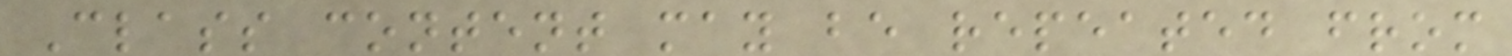Class content may be repeated from
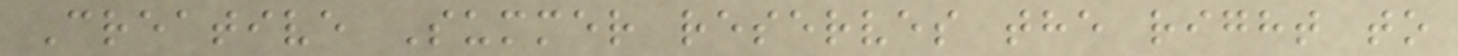Creative Summer reserves the right to
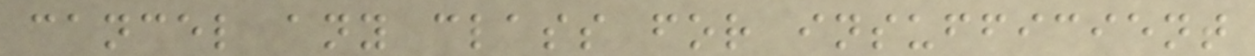cancel any class for insufficient
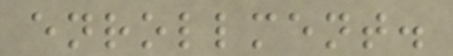enrollment.
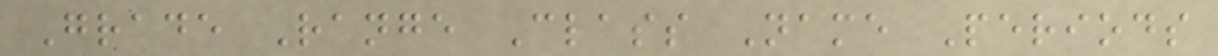Grade Range Class Name Periods
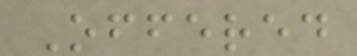Offered
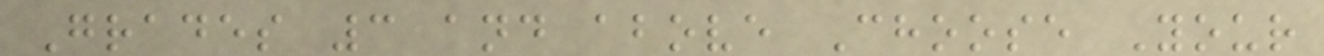Grades 3 and above Choose Your
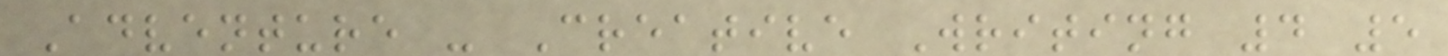Adventure - Creative Writing 4 5
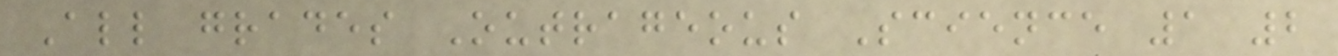All grades Outrageous Science 1 2
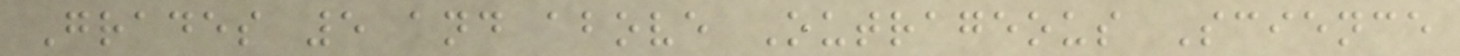Grades 5 and above Outrageous Science
